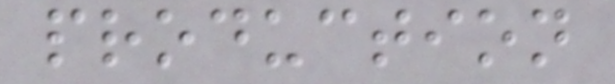production
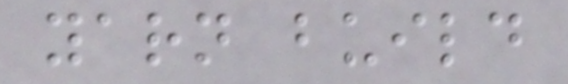yarn build
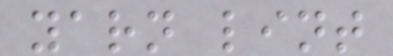yarn lint
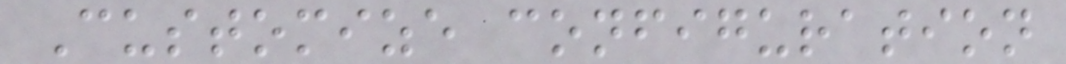Customize configuration
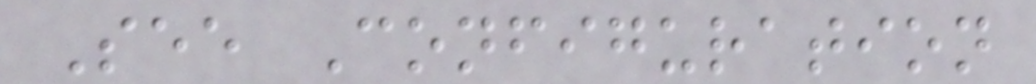See Configuration
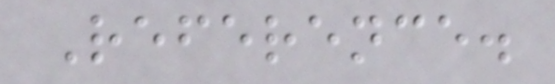Reference.
